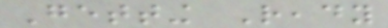Getting Ready
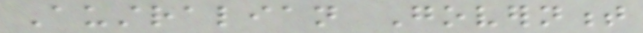Australian Government
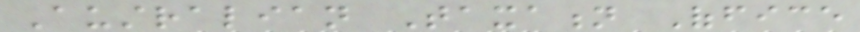Australian Taxation Office
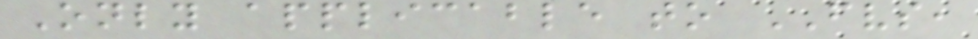Only applicable to FVS,
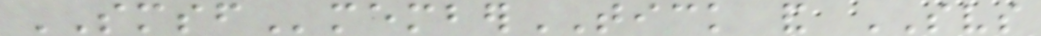SMSFmemberTICK and SVS
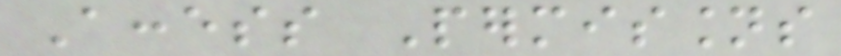Access Permissions
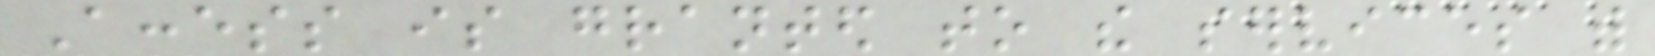Access is granted to the services with
